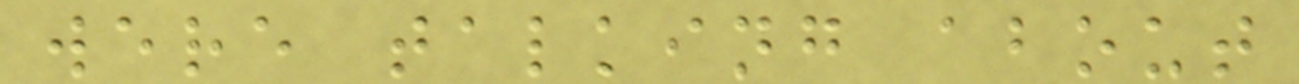were talking about
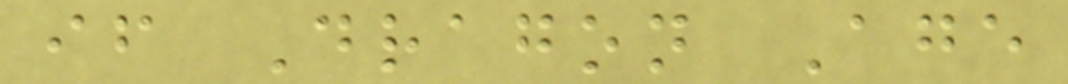if Dragon Age
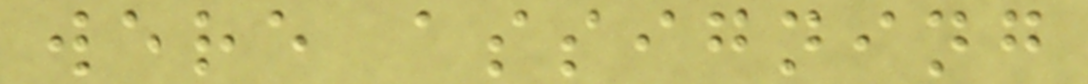were assigning
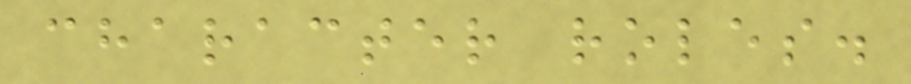character roles.
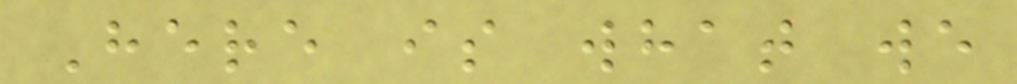Here is what we
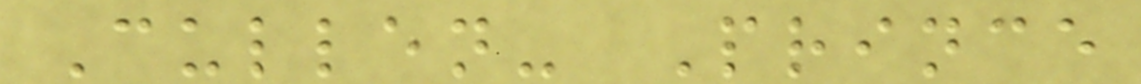Cullen- Prince
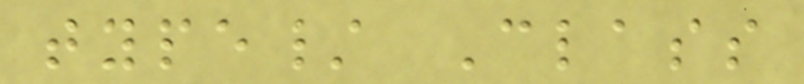type/ Class
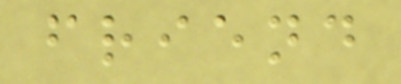friend
